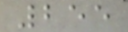255
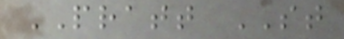PRATT ST
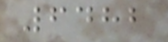6482
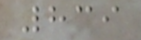839
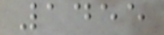1455
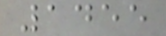1455
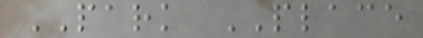PARK PLACE
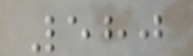580
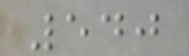540
